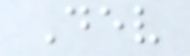Dev
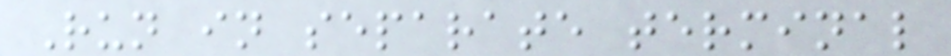Run in separate terminal
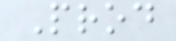Prod
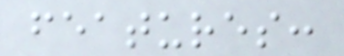features:
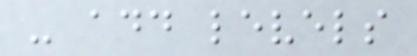- add levels
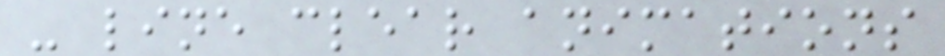- line clear animations
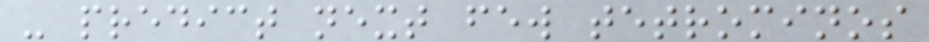- predict next few tetrominos
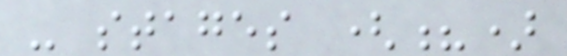- stages (?)
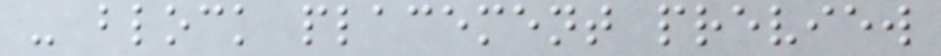- block placement preview
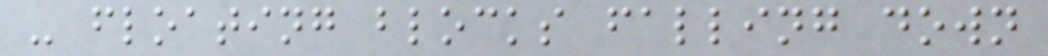- floating blocks falling down
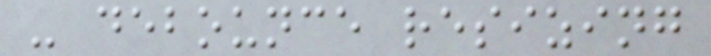- debounce resizing
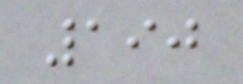190
